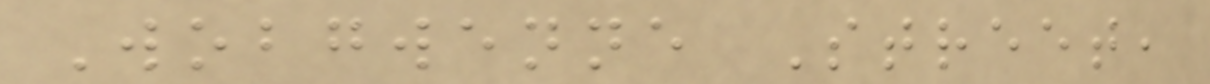Wobgwenne Street,
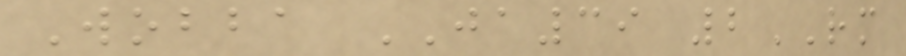Wobba JA39 2RM
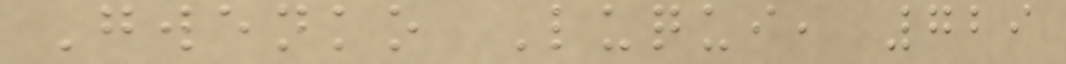Gwenko Luqui, 729
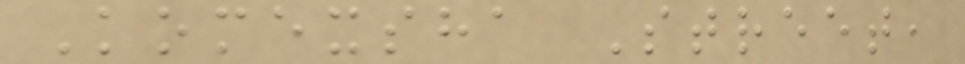Komexsha Street,
